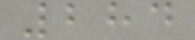284
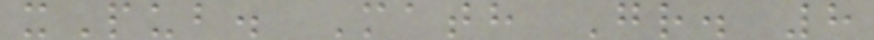xPub. Math Gr. 8
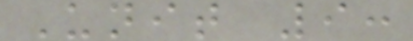Unit 9:
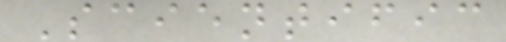Scientific
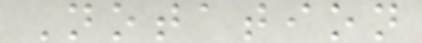Notation
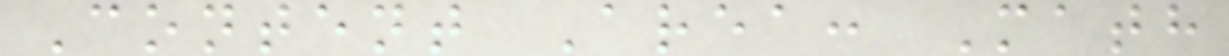Content Area: Math
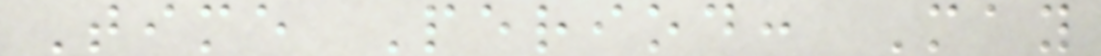Time Period: May
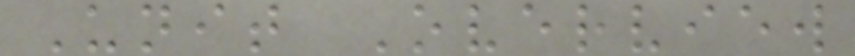Unit Overview
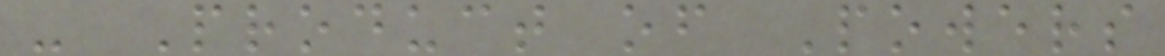- Product of Powers
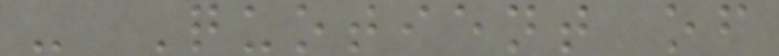- Quotient of
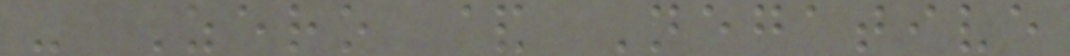- Zero & Negative
